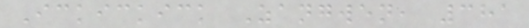Ickickick Zangwen, 381
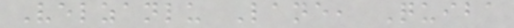Velzanlu Lane, Quiba
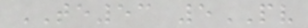TE53 5PV
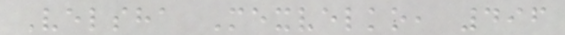Velsha Mexvelko, 496
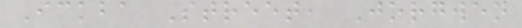Ickba Street, Jorgwen
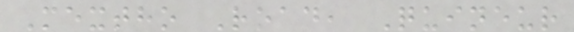Mextho Road, Quineur
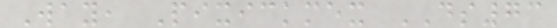Way, Pixickmex DS73
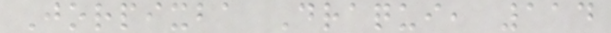Jorpixba Draqui, 114
